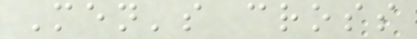Men's cross
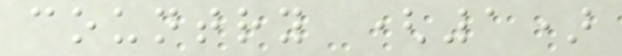country (1)
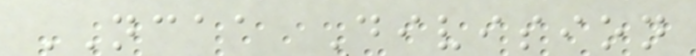NCAA Division
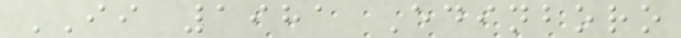II 1981 Edinboro
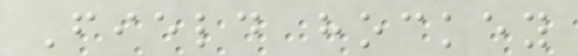Field hockey
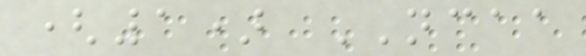(1) NCAA
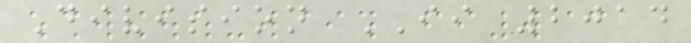Division II 2014
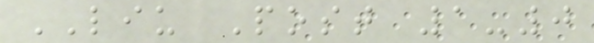LIU Post 1-0
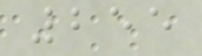255
